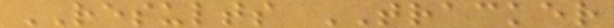RESULTS TRACKER
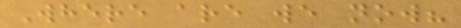Where are we now?
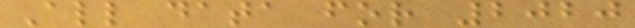All data for 2020
